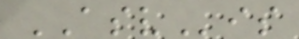ASVis
